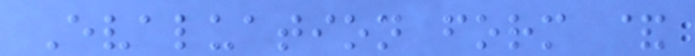Evaluation form &
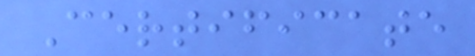Certificate
